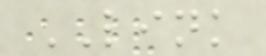LINK
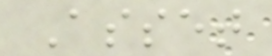Asset
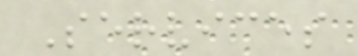Services
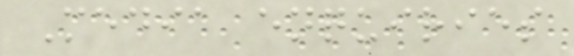Media enquiries
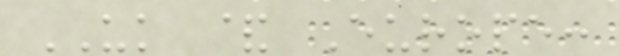UK & Europe:
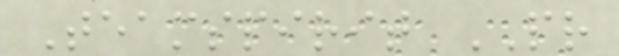Teamspirit PR
